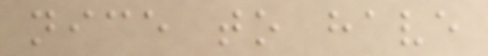nice to have
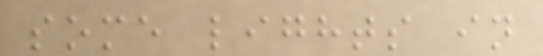some lights in
